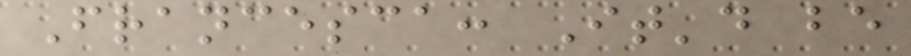Francesca: It'd be
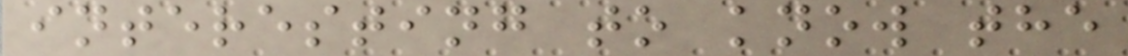interesting to know the
